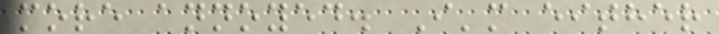more annoyed. I'm either
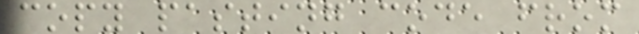copy pasting code from
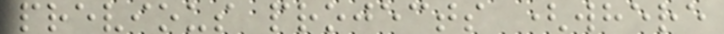previous projects (where
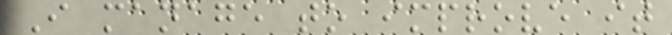I manage to improve it
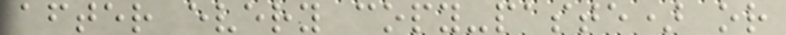after every copy-paste) or
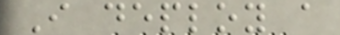I deploy a
